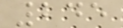245
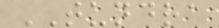TUNDRA
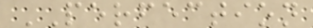PERFECTION
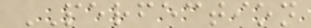PERFECTION
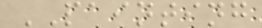PAINTING
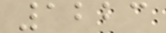1223
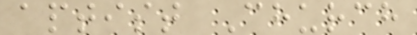aptist Church
